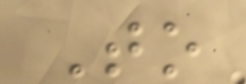To
